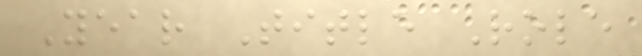Year Title Role
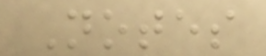Notes
